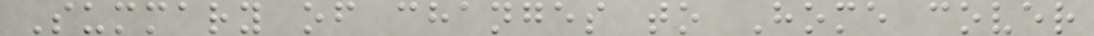Summary of changes to Home cover
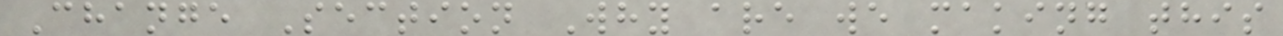Change Section Why are we making this
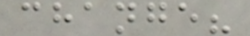change?
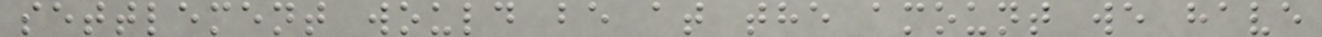settlement would be at the amount we have
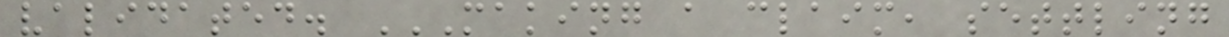validated. MAKING A CLAIM, SETTLING
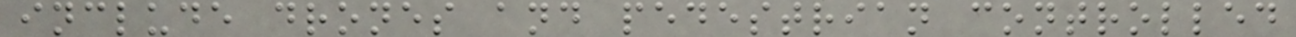include drones and pedestrian controlled
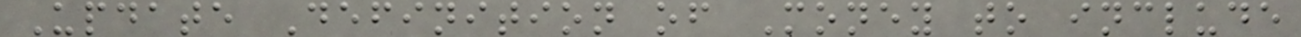Update Definition of Money to include
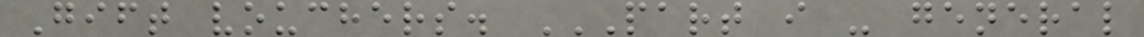Gift vouchers. PART I - GENERAL
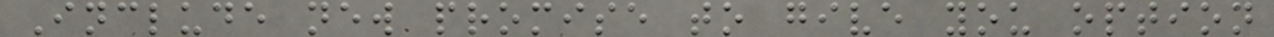Include new promise to give you option
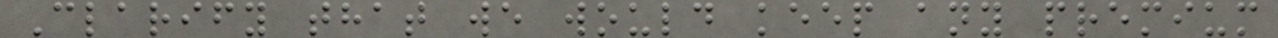Clarify that we would keep any premium
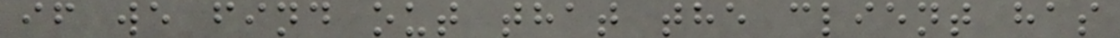if we find out that the client has
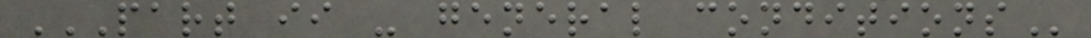PART II - GENERAL CONDITIONS
